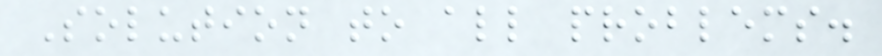Solution to all problems.
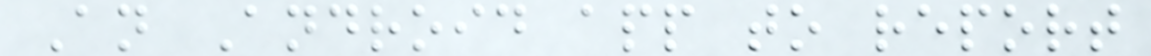An Android app to report
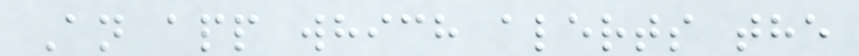An app which alerts the
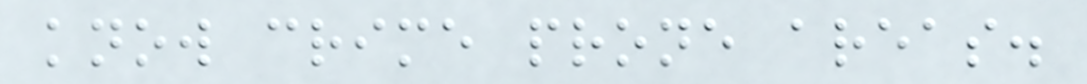know crime prone areas.
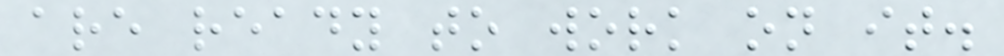are ready to work on it.
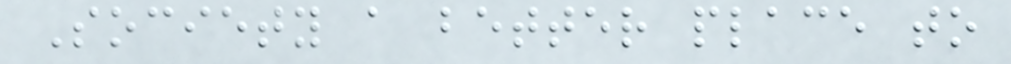Society a better place to
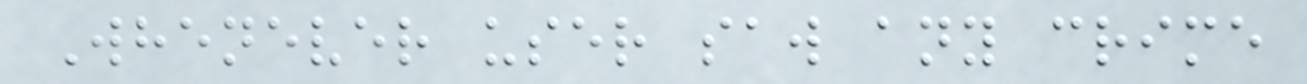Whenever user saw any crime
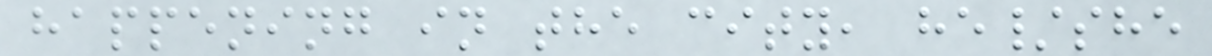happening in the city, he/she
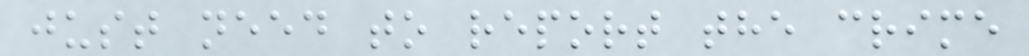just need to report the crime
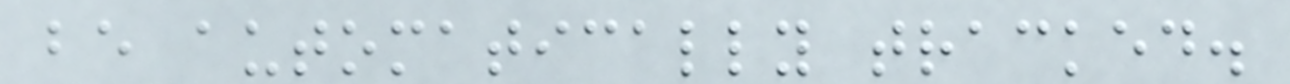be automatically tracked.
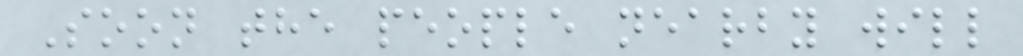Soon the people nearby will
